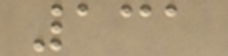131
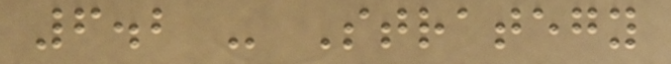6.2 - Strategy
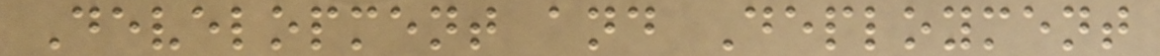Development and Deployment
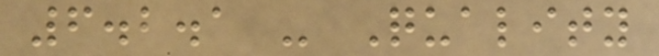6.2.1 - Quality
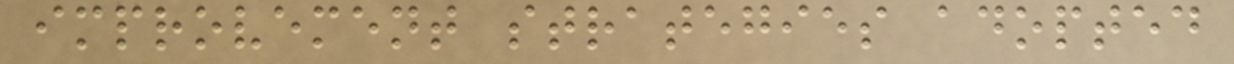improvement strategies adopted
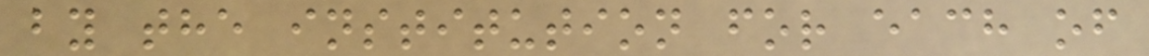by the institution for each of
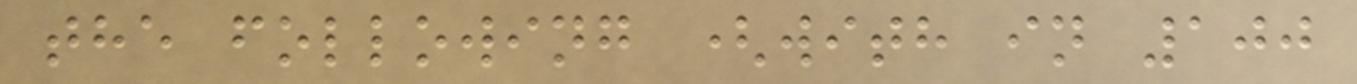the following (with in 100
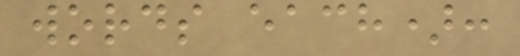words each):
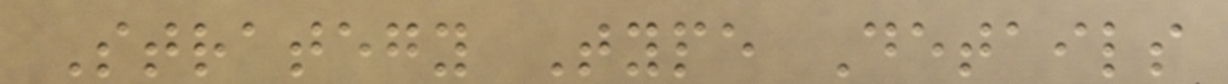Strategy Type Details
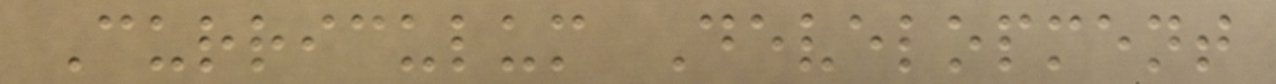Curriculum Development
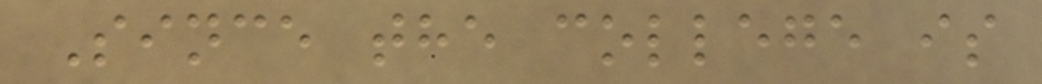Since the college is
